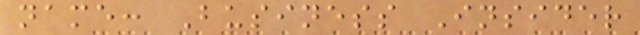name: Business Insider
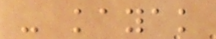- kayak
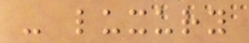- luxury
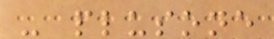- plusone
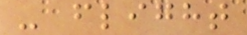- flight
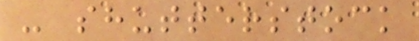- shutterstock
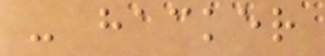- hacker
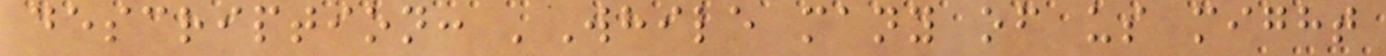description: 'While many of us might
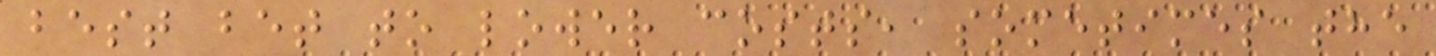best bet to lower costs, sometimes the
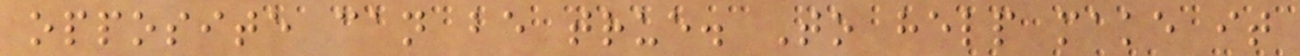opposite can be true. To help make it
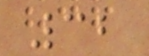32
